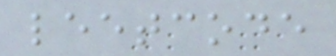leetcode
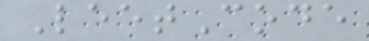LeetCode
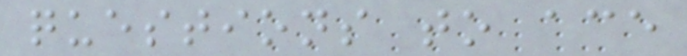questions to ace
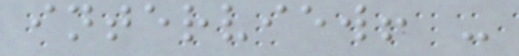interview! -
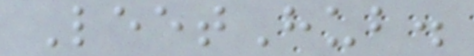LeetHub.
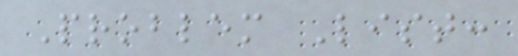Problem List:
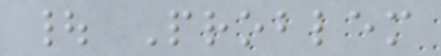| Problem
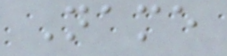Name
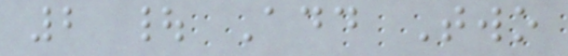2 | Add Two
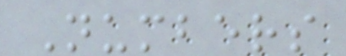Numbers
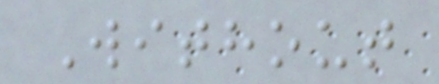Without
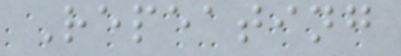Repeating
